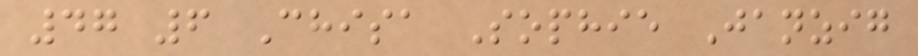47 6 Chisa Sophie Janzig
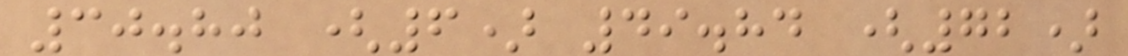30.80 (6) 49.84 (72)
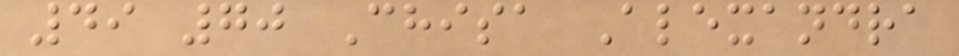49 70 Chisa Alexandra
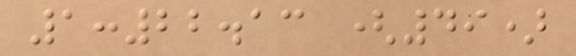1:22.13 (49)
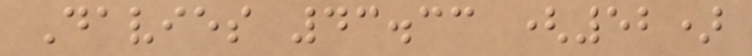Davies 43.33 (52)
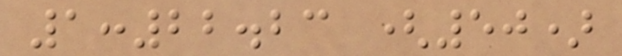1:22.23 (50)
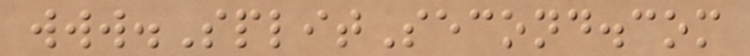www.SplitSecond.com
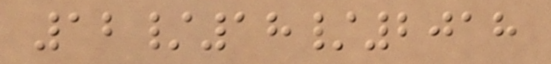12/18/2018
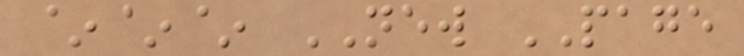~~~ NEW PAGE
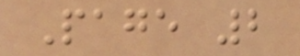Page 2
